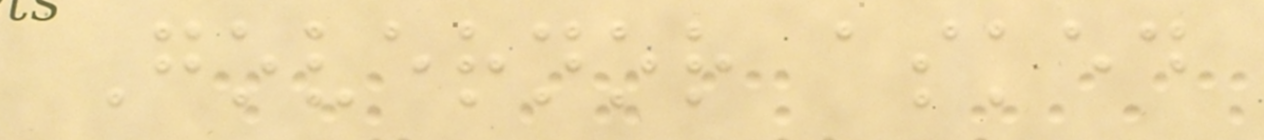Governor asked
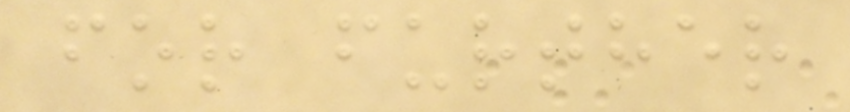for further
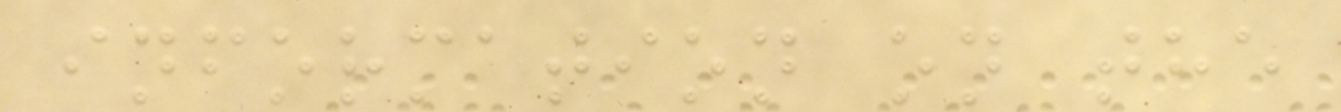information on the
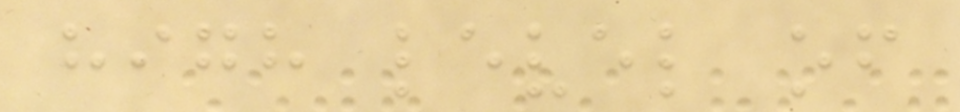high level of
